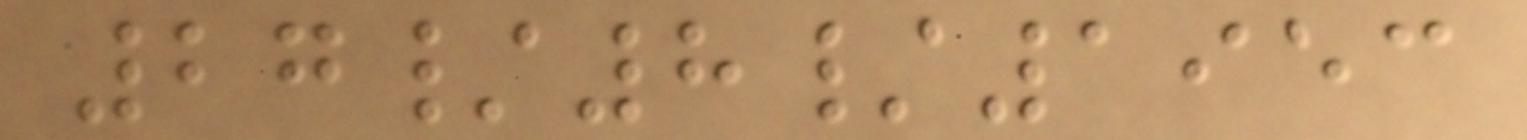27/8/1953
